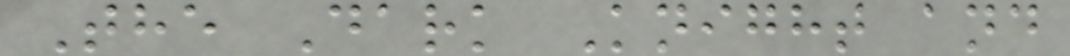The Dark Knight and
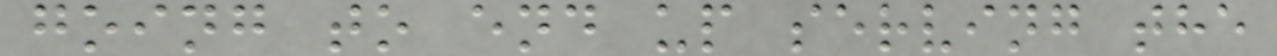going to end up serving the
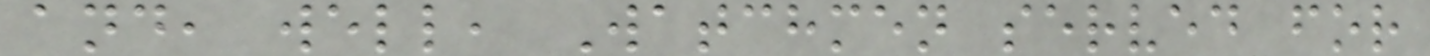and, well, Watchmen served for
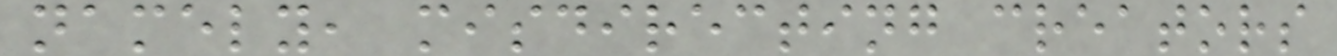namely, misdirecting creators
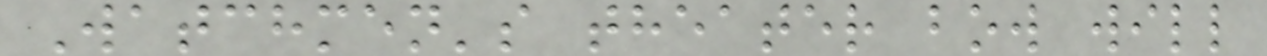Watchmen's theater bow will
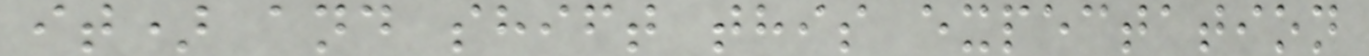it) and shift this expectation
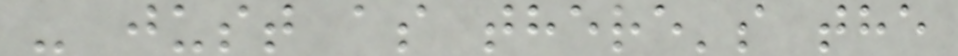- just as there's the
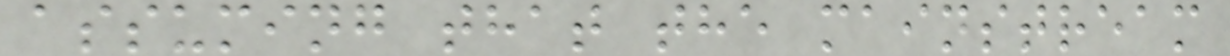assuming that the mainstream
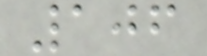106
